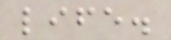life.
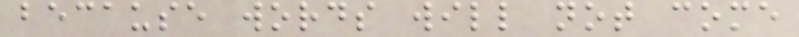because words will not come
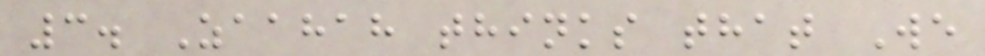3. Zaahah thinks that We
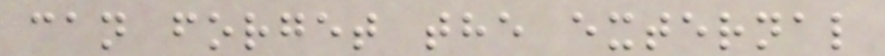can forget the external
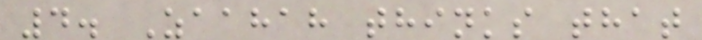4. Zaahah thinks that
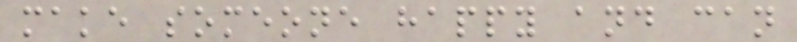make someone happy and can
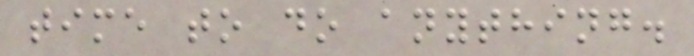time to do anything.
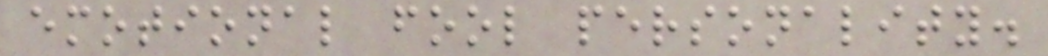emotional fool personality.
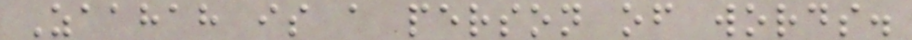Zaahah is a person of words.
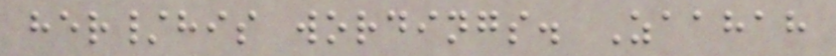her/his wordings. Zaahah
